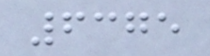6375
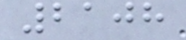2108
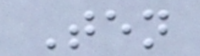Ten
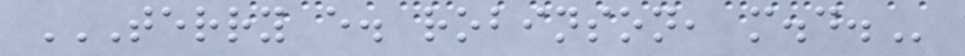TERRY E. ROBINSON, M.D.
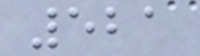521
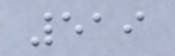519
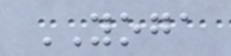YOGA
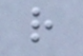r
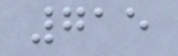715
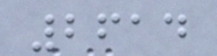2614
